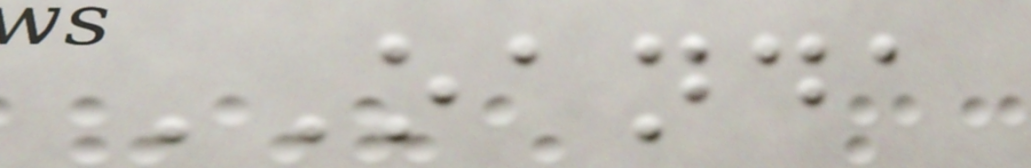OANDA
